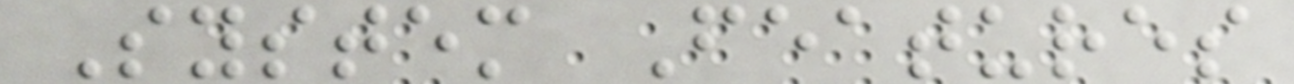System Features
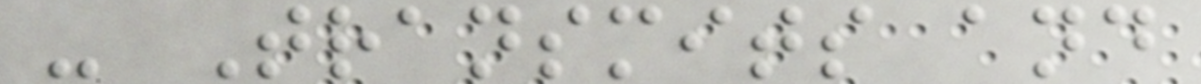- Transmits and
